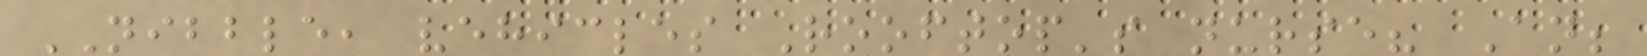NIBBLE, vehicles Rooftop's nurse? An;
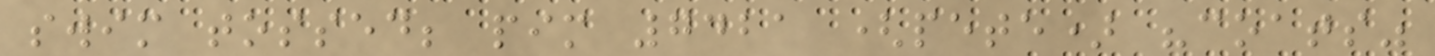swim tossed; pim 7421 (pete) "coats"
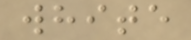white
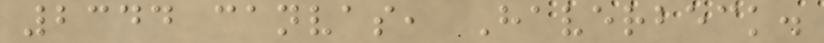2344 canvas, Haverbeck.
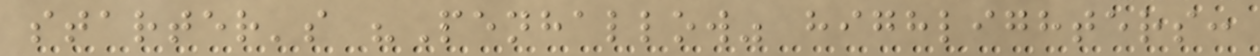starter's "Penhallow" highlighters:
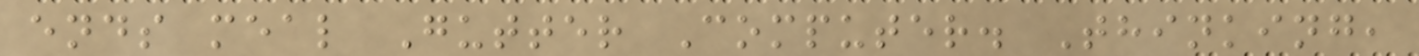ends meal Gutter Computer. Thinking,
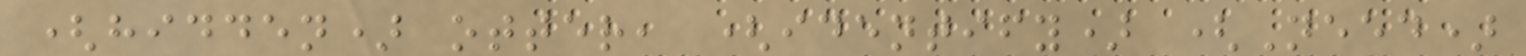(hidden) otter, (identify) (Need)
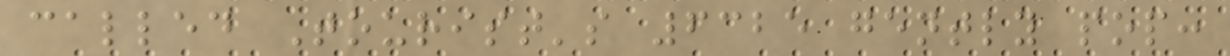called Tourist's 6325 gently pop:
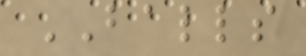BALLS
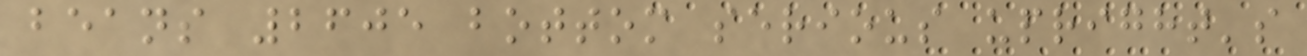beans 2605 bottom serious upright's
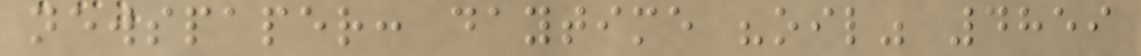newspaper: daytime "oil" 4859
